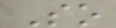So
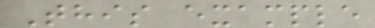This example
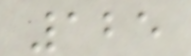125
